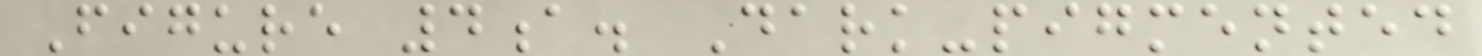Figure 4a. Dark-pigmented
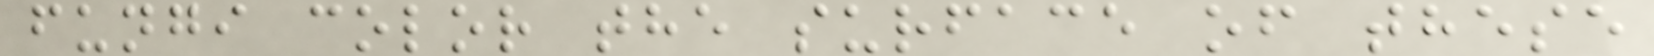fungi color the surface of these
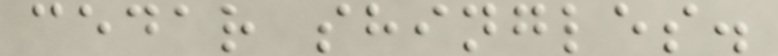cedar shingles.
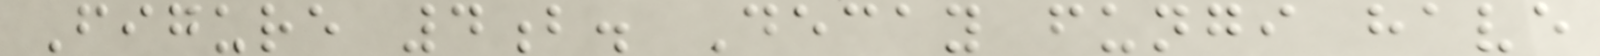Figure 4b. Decay fungi have
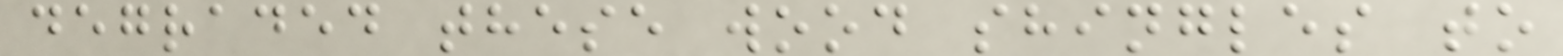degraded these wood shingles to
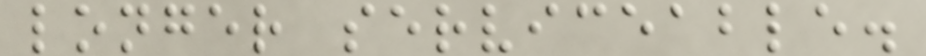longer serviceable.
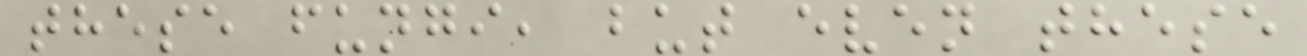these fungi, but even these
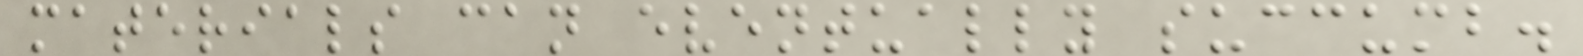materials can eventually succumb.
